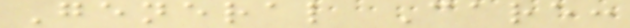General Care:
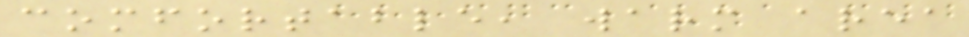comfortable, warm area
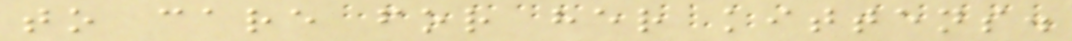to care for her kittens.
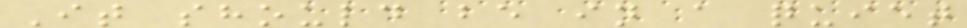It should be in a quiet
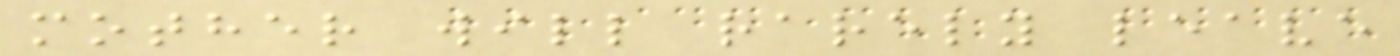mother will rarely leave
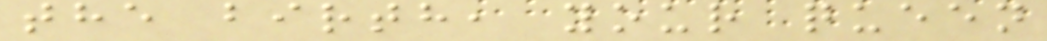the birth, your queen
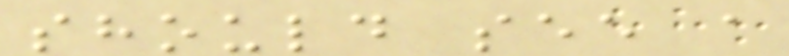should see a
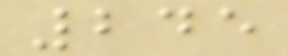245
